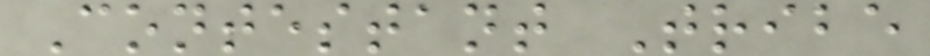Contestant Tribe
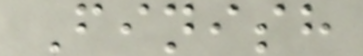Finish
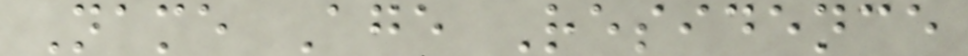Name Age Residence
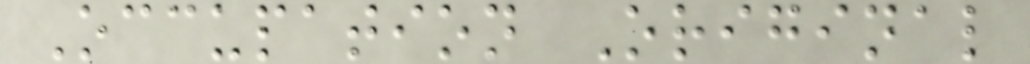Occupation Original
